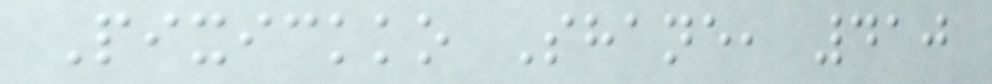Pixickko Shane, 410
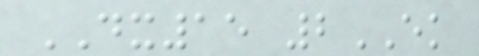DX15 2EK
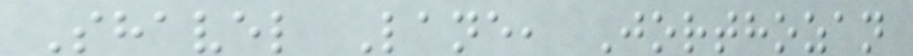Shavel Lane, Jorthozan
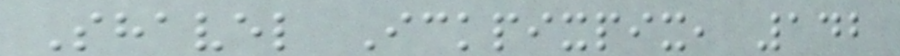Shavel Ickpixpix, 142
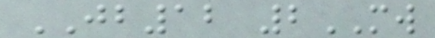JB12 2MW
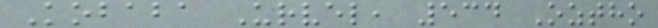Kobaba Urvel, 534 Oztho
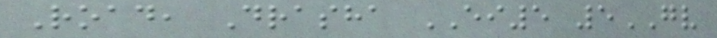Road, Drasha EI5 5GV
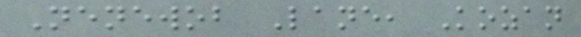Nenewob Lane, Kozan
